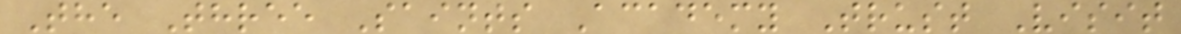The Three Saints Academy Trust Visit
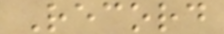Record
